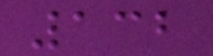132
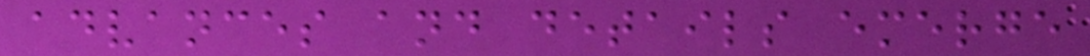advances and details emerge
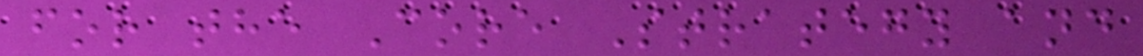for the Core Strategy and
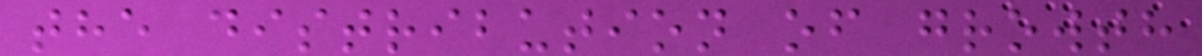the distribution of growth
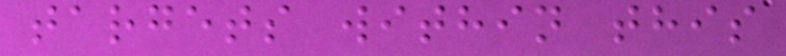targets within this
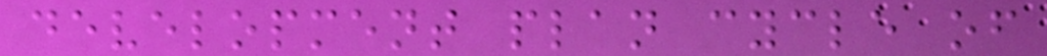development plan cycle of
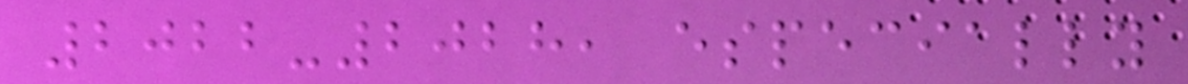2022-2028, especially
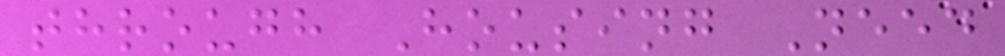through Housing Need
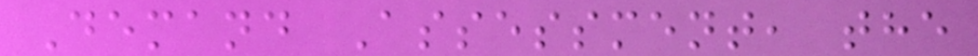Demand Assessment, the
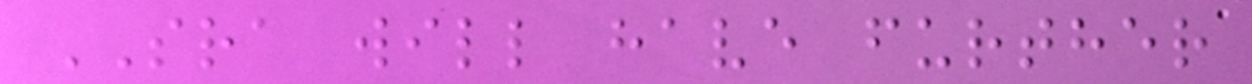SRA will have further
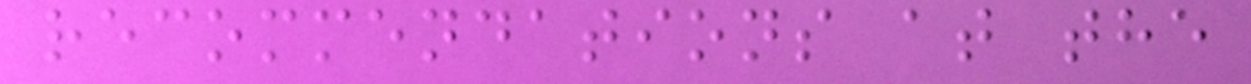recommendations at the
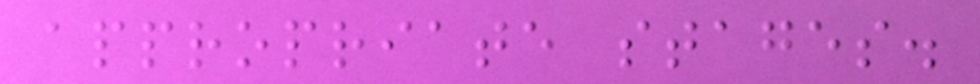appropriate stages.
